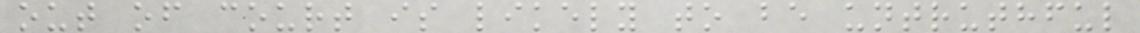out of court is likely to be untruthful
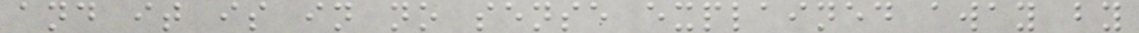and it is in no sense explained away by
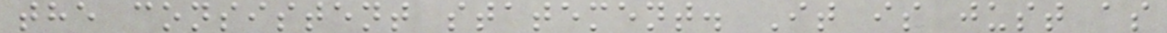the consistent statement. It is just as
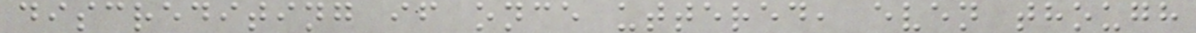discrediting if once uttered, even though
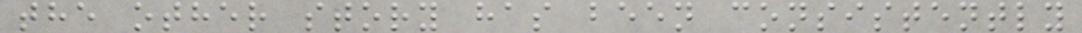the other story has been consistently
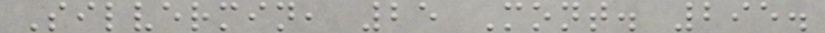Silvermin, 25 Mont. 295.
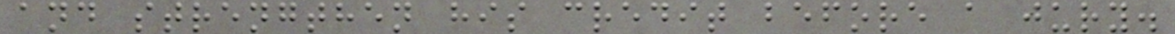and strengthen his credit before a jury.
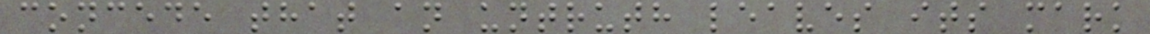concede that an untruth leaves its mark
